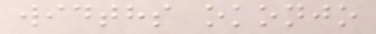widths okonjo
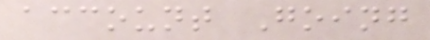account Going
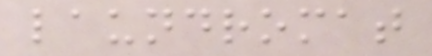laundromat
